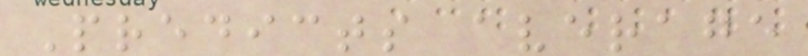Predicts average
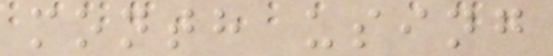month using
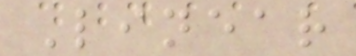Linear
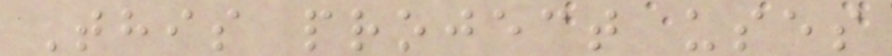This project uses
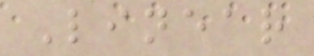Linear
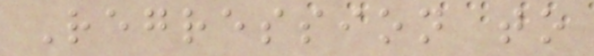Regression to
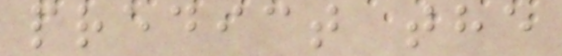predict the
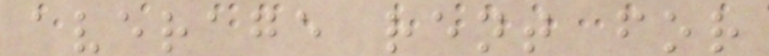average rent for
